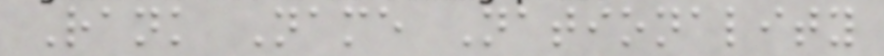Rank Name Nationality
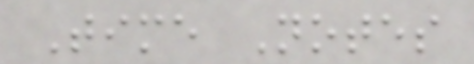Time Notes
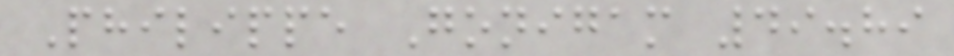Philippe Gonigam 49.89
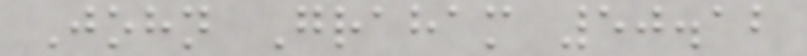John Graham 50.12
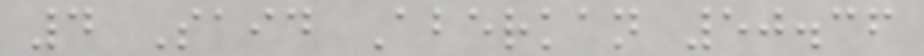4 Said Aberkan 50.36
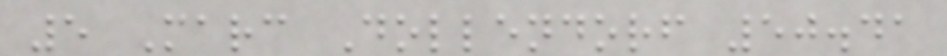5 Marc Dollendorf 50.41
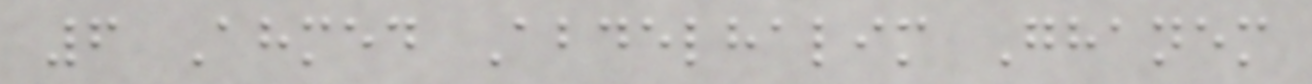6 Ahmed Abdelhalim Ghanem
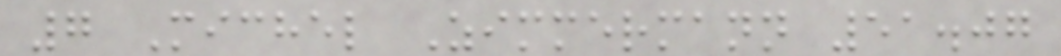7 Michel Zimmermann 51.07
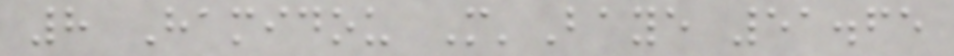8 Hamidou M'Baye 51.65
